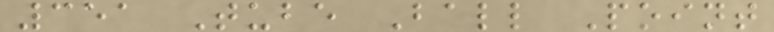351 Tube Ball Point
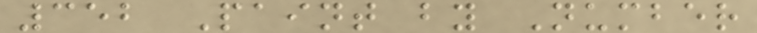352 Paint by Number
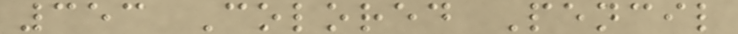353 Colored Pencil
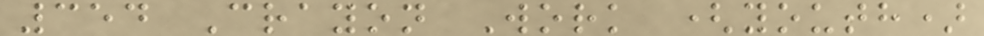354 Crayon Work (youth)
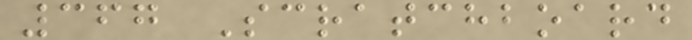367 Scratchboard
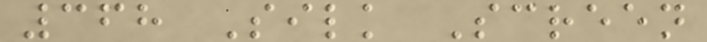368 Silk Screen
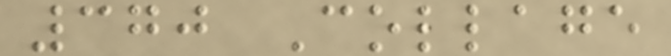370 Collage
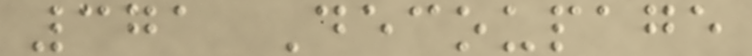371 Decoupage
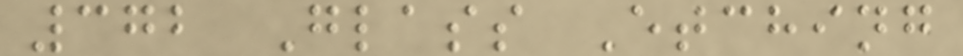372 Glass Etching
